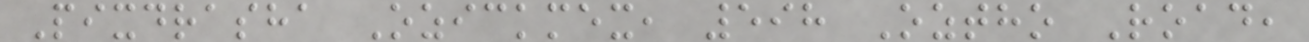Pixdrasha Ozickmex, 598 Oztho Road,
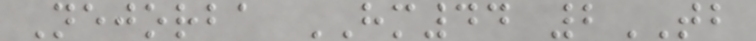Nejorba HM44 2TB
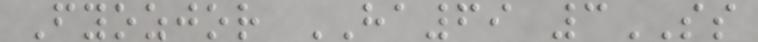Fyozjor HA69 3SS
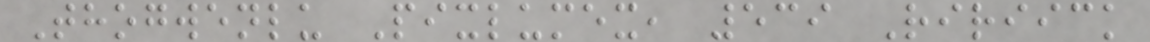Thogwenlu Pixlumex, 539 Ririick
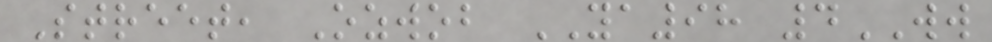Street, Ozwob YA98 4WW
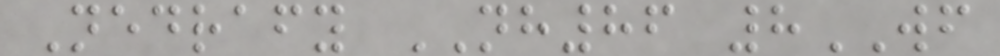Nedrafy NH86 8WF
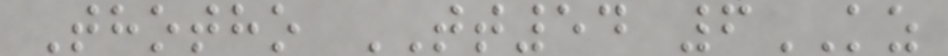Thotho TT54 6KZ
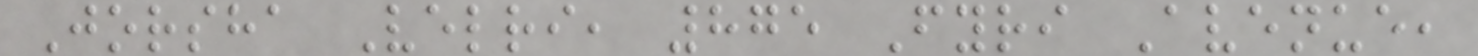Jorsha Velri, 875 Fyri Avenue,
